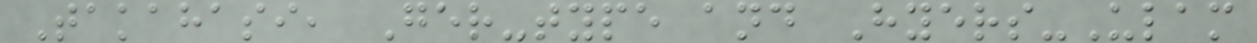Takahasi, Ger-type and Hyers-Ulam
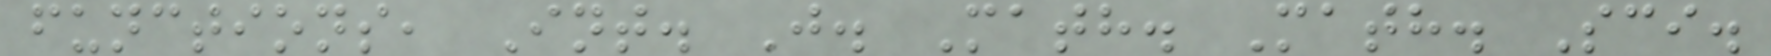functions, Int. J. Math. Math. Sci.
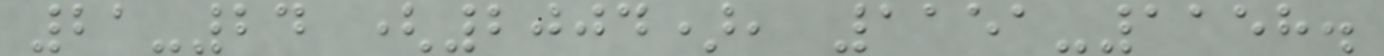21-24 (2004), 1151-1158.
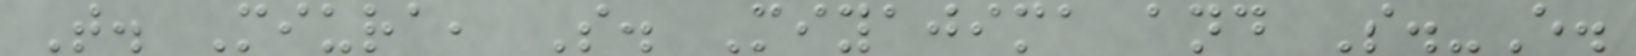T. Miura, S. Miyajima and S.-E.
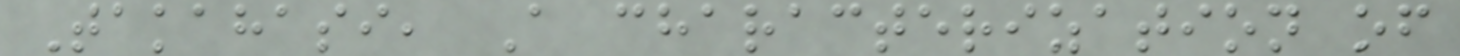Takahasi, A characterization of
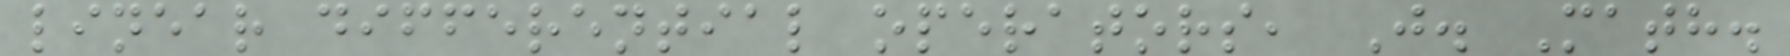linear differential operators, J. Math.
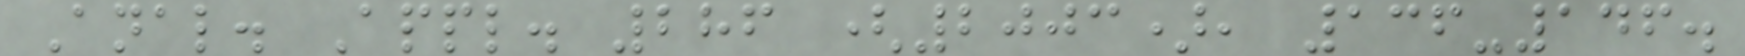Anal. Appl. 286 (2003), 136-146.
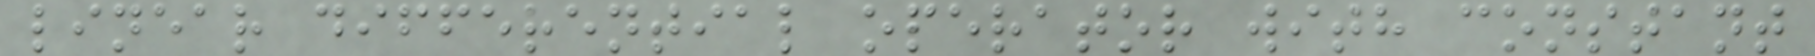linear differential operator with constant
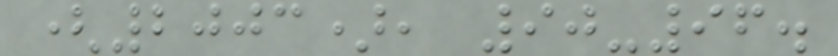(2003), 90-96.
